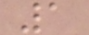1
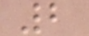2
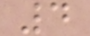4
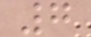7
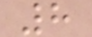8
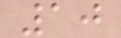10
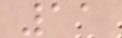11
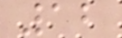12
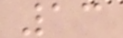13
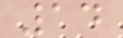14
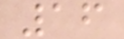16
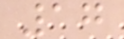17
